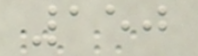150
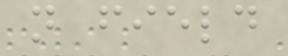not field
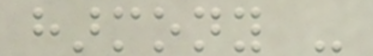harmony -
